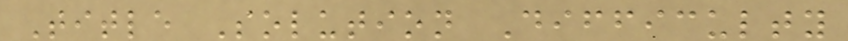Title Solution Difficulty
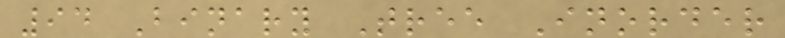94 Binary Tree Inorder
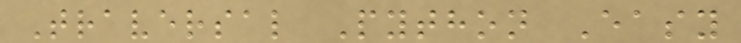Traversal Python Easy
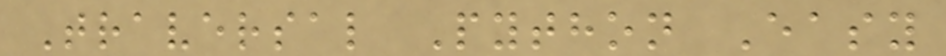Traversal Python Easy
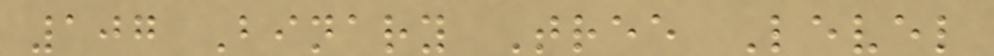107 Binary Tree Level
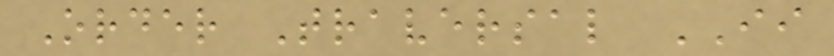Order Traversal II
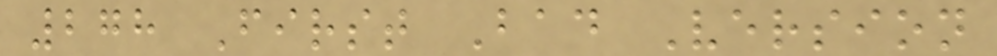278 First Bad Version
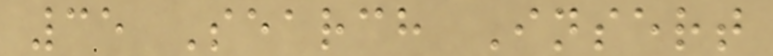35 Search Insert
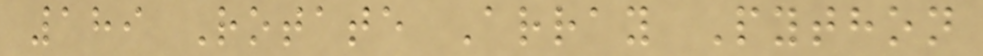189 Rotate Array Python
